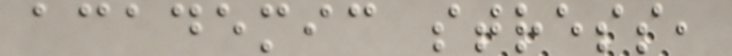academic stress,
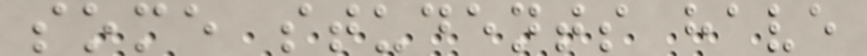some students have
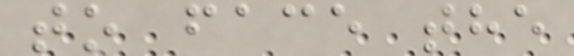to face the
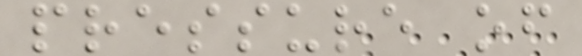pressure of
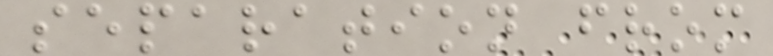separation from
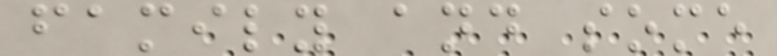family and some
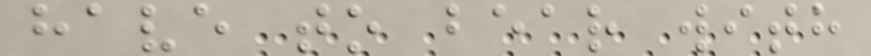have to bear with
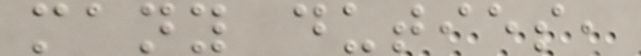many duties,
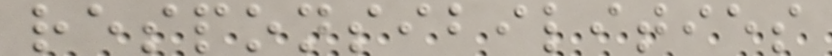responsibilities
